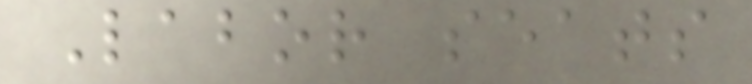Labor seats
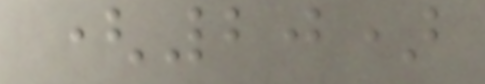(20)
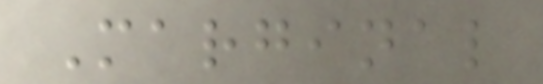Marginal
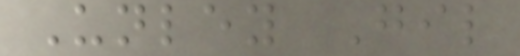Unley Gil
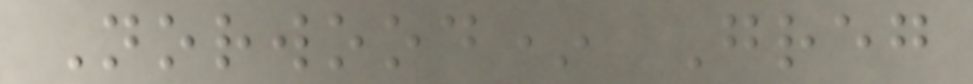Norwood* Greg
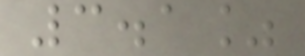3.1%
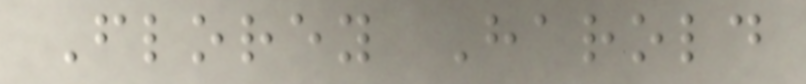Florey Harold
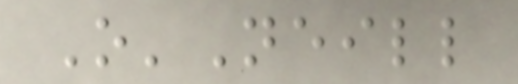O'Neill
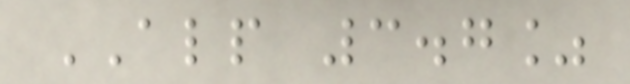ALP 3.7%
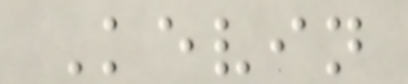Kevin
